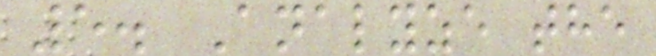5. Analyze the
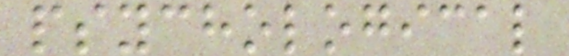psychological
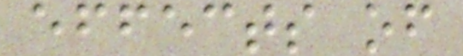effects of
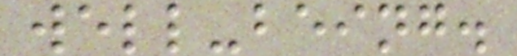well-being.
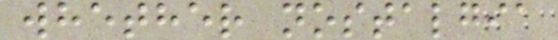whether nostalgia
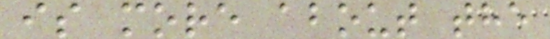is more about the
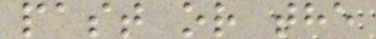past or the
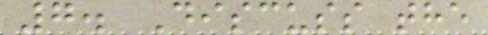7. Discuss the
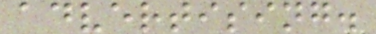advertising.
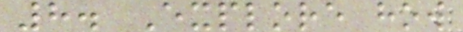8. Explore how
